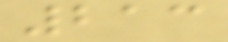213
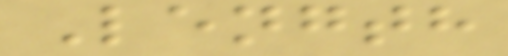Length
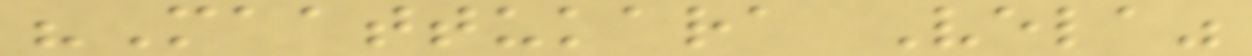"Maattukara Vela"
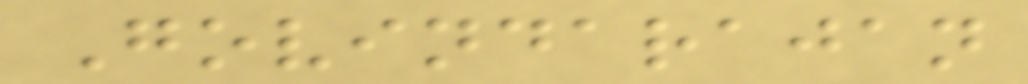Govindarajan
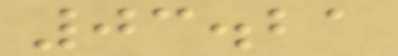03.21
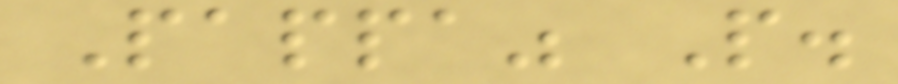Pappa" P.
